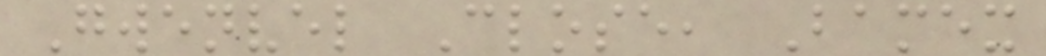Gwenvel Close, Bamex
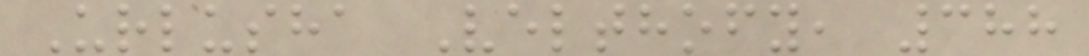Urlusha Velthofy, 388
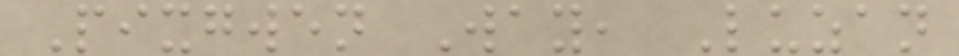Pixgwen Way, Luzan
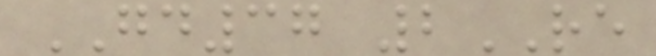GD37 2RE
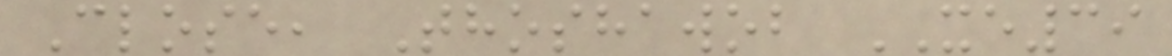Close, Thoshawob XE39
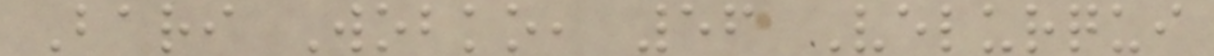Bari Wobko, 56 Velurqui
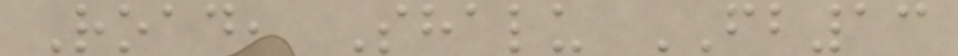Road, Shalu FB13
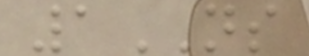1NS
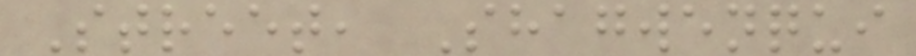Street, Shagwenqui
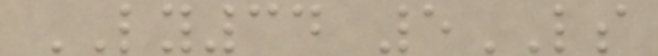LY34 5LS
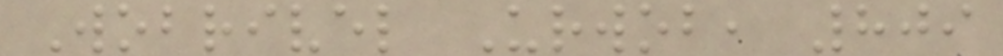Wobrivel Urwob, 809
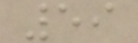59
